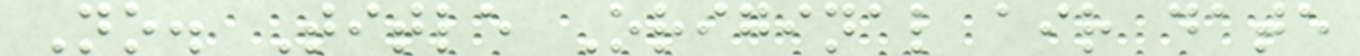No. Title Original air date
